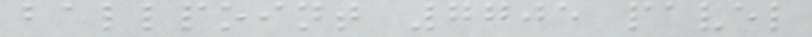ballpoint 7705 pavel
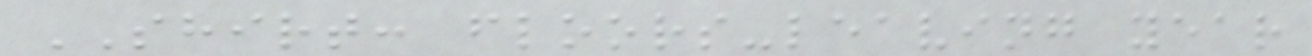SHIRT: floors-leaving year
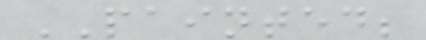PAINTED;
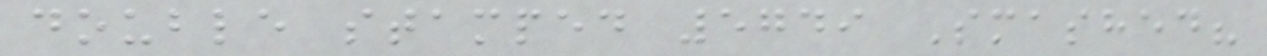double stamped 5749 Smashed?
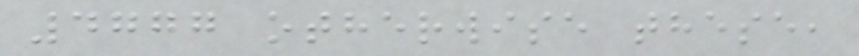4777 otherwise these,
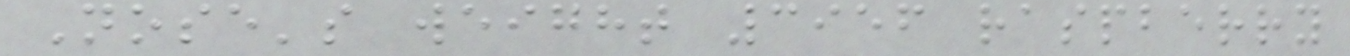Nose's weight 3956 raspberry
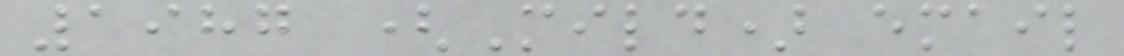1987 (Mild) email
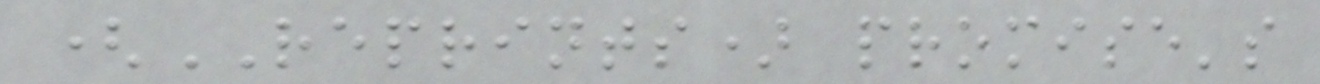(REPRINTS) promise's
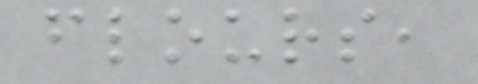flours,
